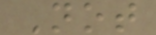Not
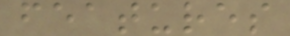features
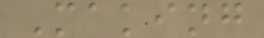Making
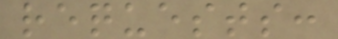requests:
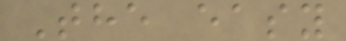The easy
